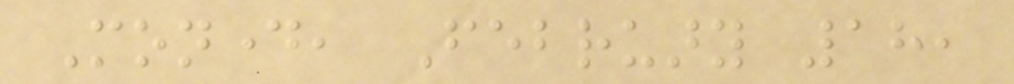Monday, February 18,
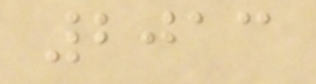2013
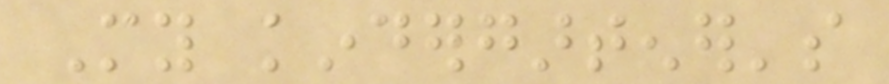My kindergartener's
